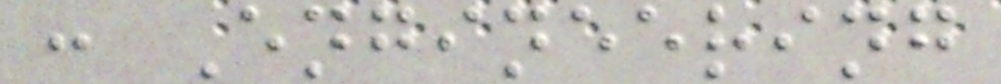: Engineering
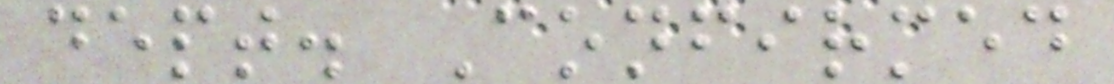dept. Confirmed
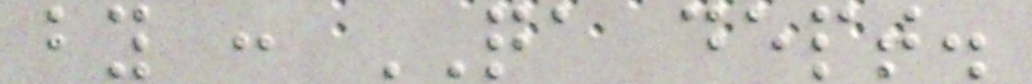by : QA dept.
